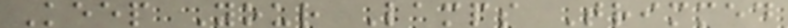Keep Your Lamps Trimmed
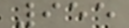955
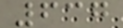637
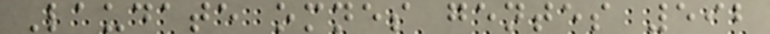Laudate omnes gentes 592
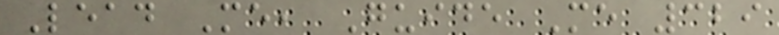Lead Me, Guide Me 329
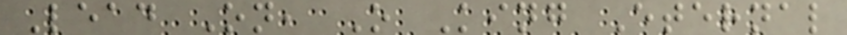Lead On, O King Eternal
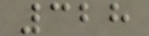328
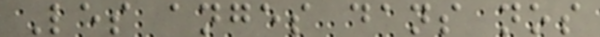Les anges dans nos
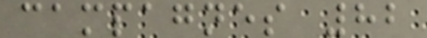campagnes 82
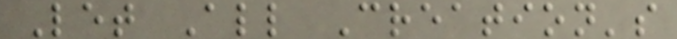Let All Creation's
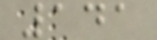141
